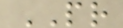PR
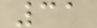31
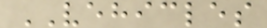VEHICLES
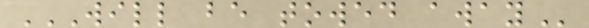WILL BE TOWED AWAY
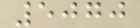5070
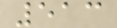513
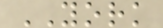YORK
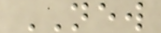NEW
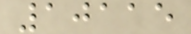10115
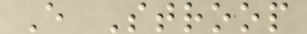E Stroop
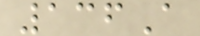136A
